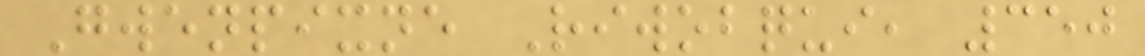Gwenpixne Riwobqui, 350
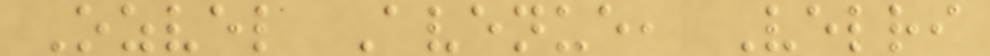Ozvel Avenue, Velri
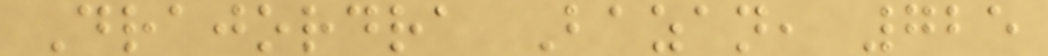Drajordra Bazan, 725
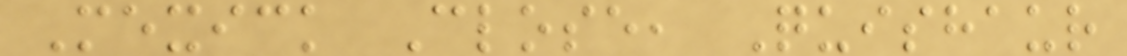Mexick Close, Quishaur
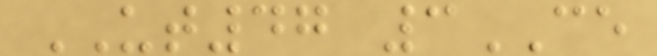UT47 3CE
